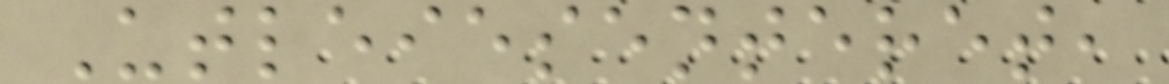Utleiesenteret,
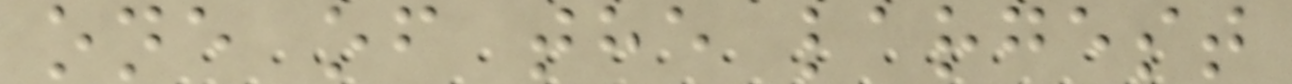one of the largest
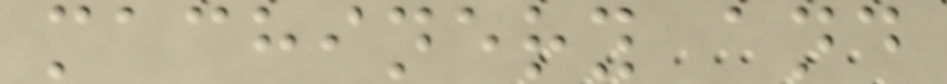machinery and
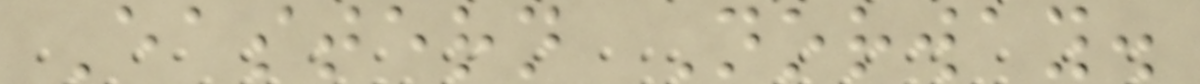Eastern Norway.
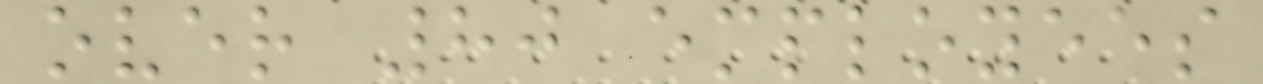over 80 employees
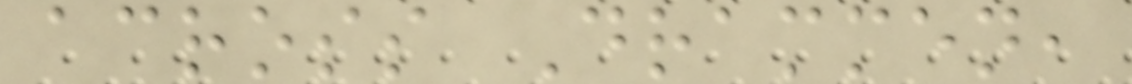across Drammen,
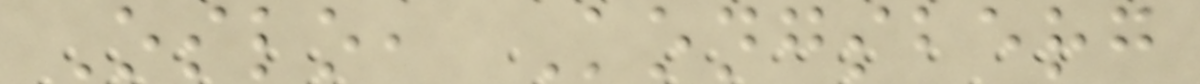Oslo, Kongsberg
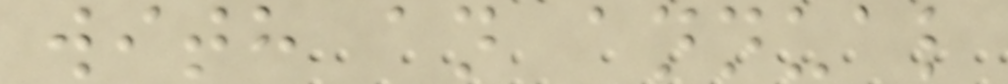with an annual
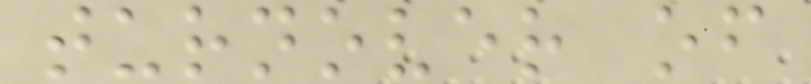turnover of
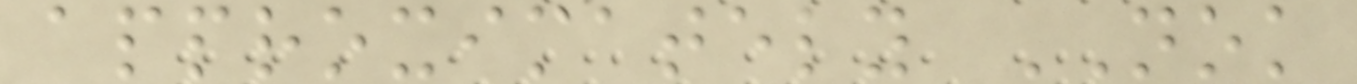approximately NOK
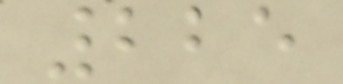225
